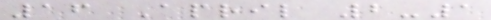16 April 2-1
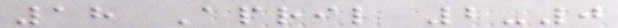18 April 2-0
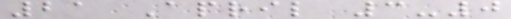21 April 3-0
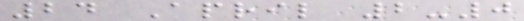24 April 2-0
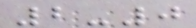2-0
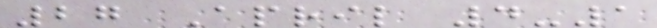27 April 4-1
